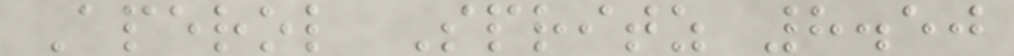Aperol Spritz 8.50
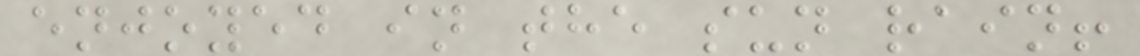enjoyed in the sun rain!
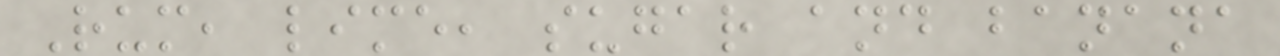Rum, lime, sugar and banana
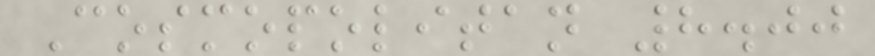Cosmopolitan 8.00
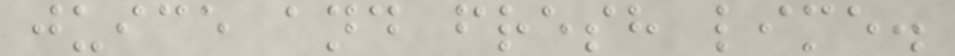juice and fresh lime.
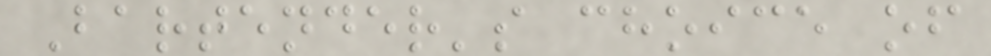Bartender's choice of
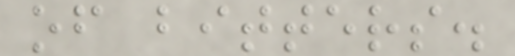of bitters.
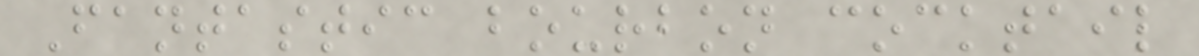Fantastic bourbon cocktail
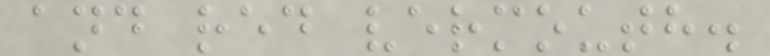and red vermouth.
